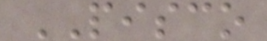PISCO
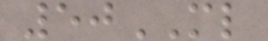50ML
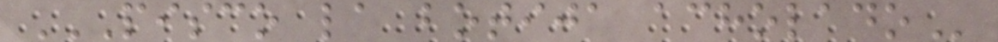PISCO LA BOTIJA ACHOLADO
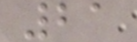21
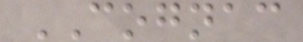COGNAC
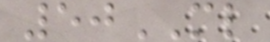50ML
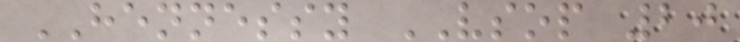HENNESSY VSOP 20
